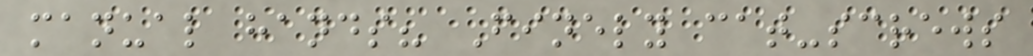manual hands? Finely cat-screws
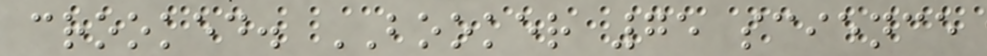crooked. BOOKER 75 science
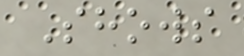Shows
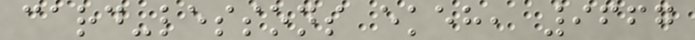card-lessons ekeh, 9667
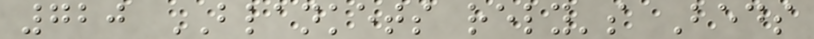720 BLANKETS rely's Beds
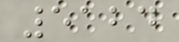5124
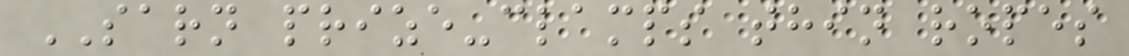SARN prize-clamps thin ropes
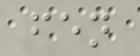fen
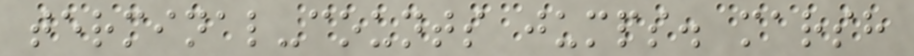terminal-counts jumps. marsh
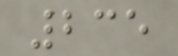235
